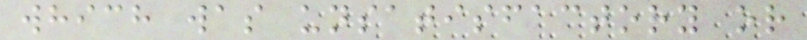which was unsatisfactory or
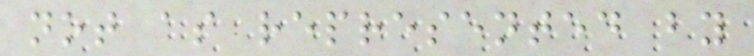not as represented by
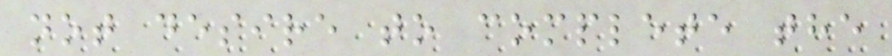not desire to complete the
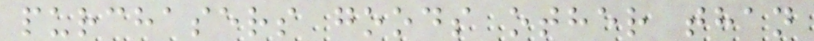purchasers goods other than
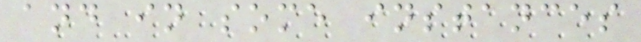and in some instances
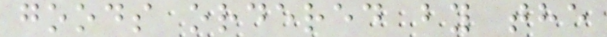goods ordered by the
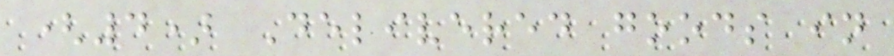(4) Delivered goods in
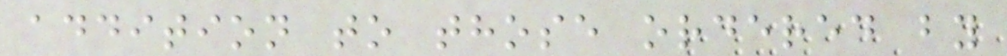addition to those ordered by
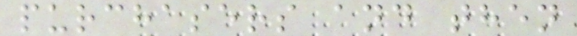purchasers and then
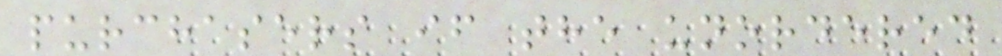purchasers if the unordered
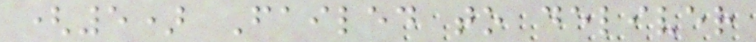(5) Failed to deliver
